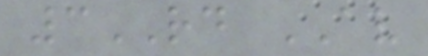3RD AV
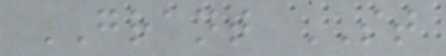GRANT ST
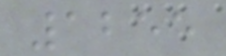1255
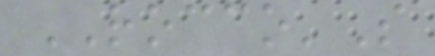ROCCO'S
